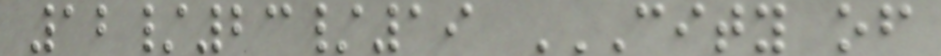12/23/19 CITY OF
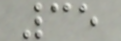35
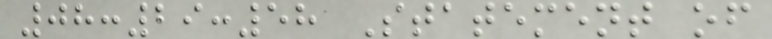08:29:58 Statement of
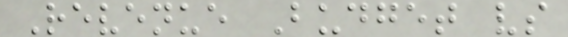Revenue Budget vs
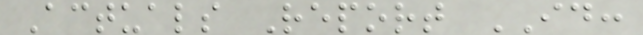Actuals Report ID:
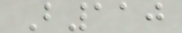B110
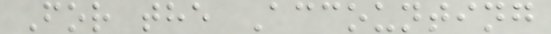For the Accounting
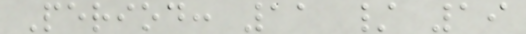Period: 11 / 19
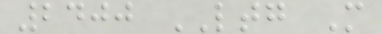2400 LTG M
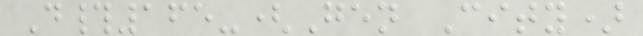D#165-(Gen City)
